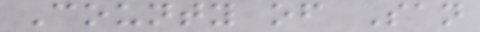County of San
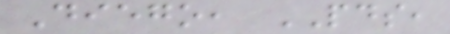Diego, PDS,
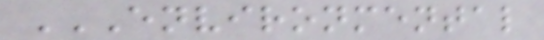ENVIRONMENTAL
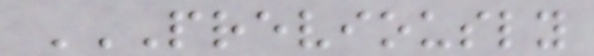PREVIOUSLY
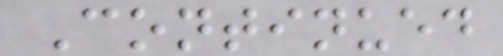Continued
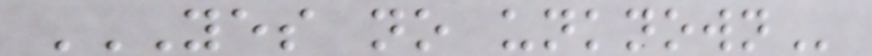YES NO UNKNOWN
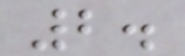2.
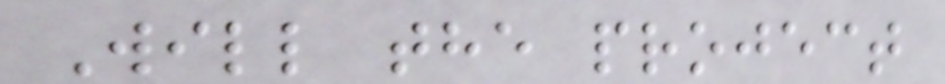Will the project
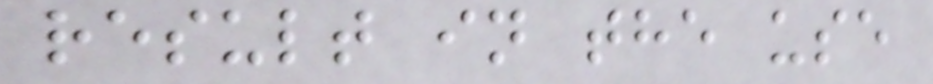result in the use
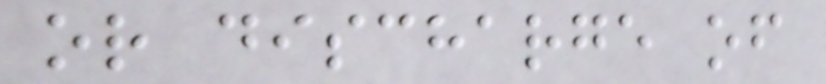or discharge of
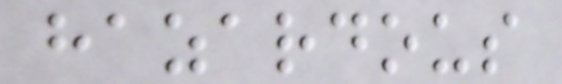hazardous
